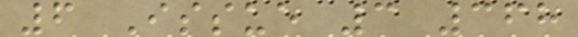6 Issue 3 368
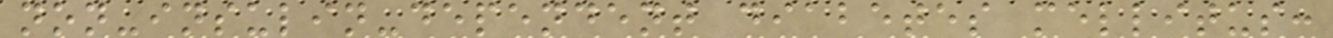non-insulin-dependent diabetes mellitus:
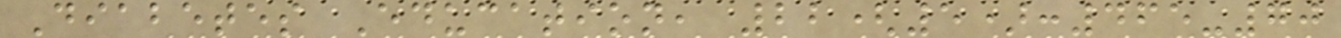Diabetes Education, 22(5):465-70
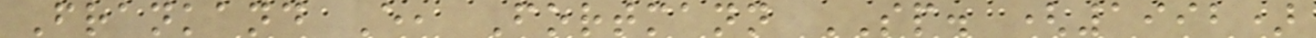Frankand E, Fortmann SP. (1992)
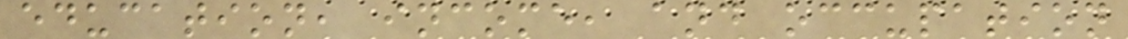education, income, and occupation
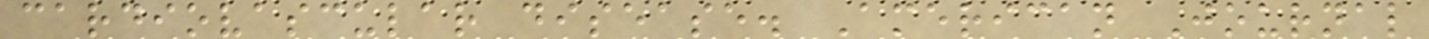cardiovascular disease. American Journal
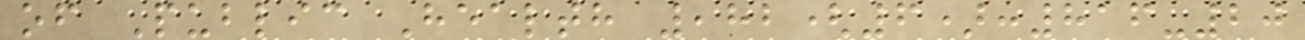of Public Health ,82(6):816-20
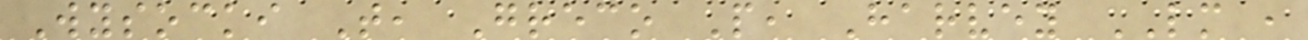Wysocki T, Greco P, Harvey LM ,
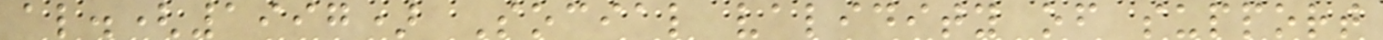al.(1997) Social validity of support
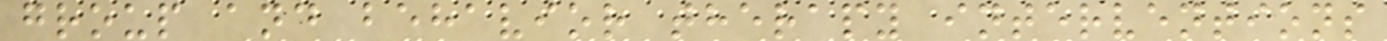group and behavior therapy interventions
